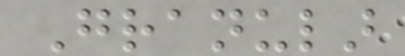Granular
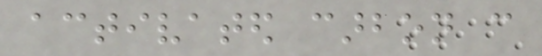activated carbon can
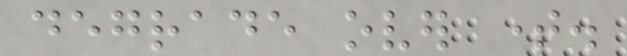degrade over time.
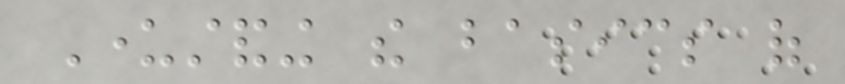Understanding the basics of
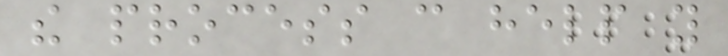the process can help you
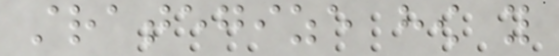strategize how you
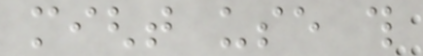might use this
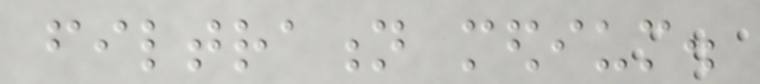filtration medium.
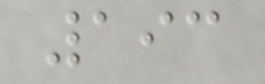193
